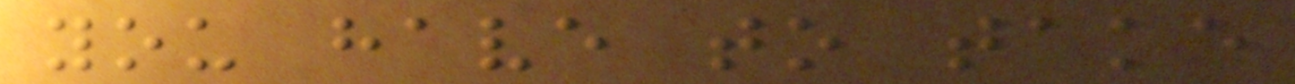you have to take
